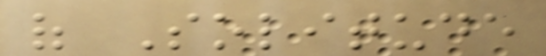of Solitude
